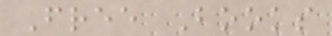Free Books
